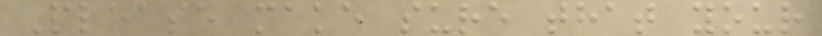Please make sure that your
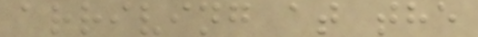arriving at the
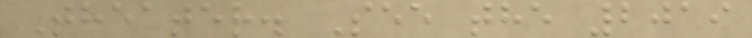Theater. See the 2019
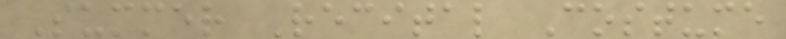Summer Recital Costume
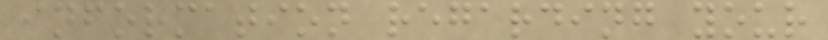information regarding your
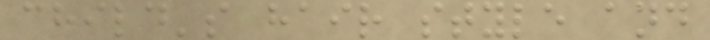child's hair style and
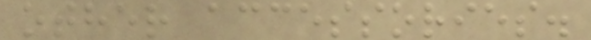other accessories.
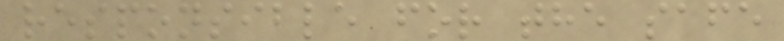responsible for the safe
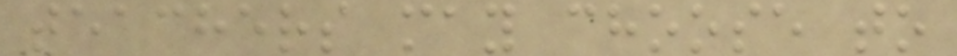teachers may choose to
